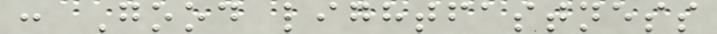: Good lightfastness
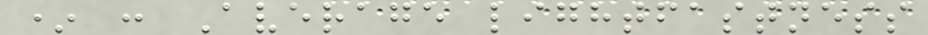* : Average lightfastness
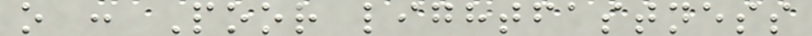o : Poor lightfastness
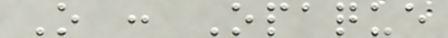O : Opaque
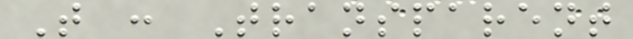T : Transparent
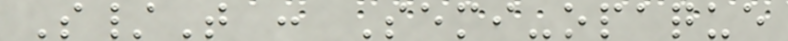S/T : Semi-opaque
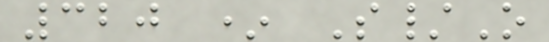320 * S/O
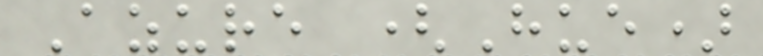Azure (Hue)
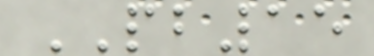PB15
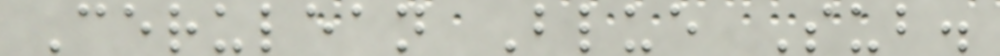Cerulean Blue Sub.
